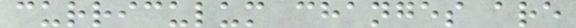curriculum changes are
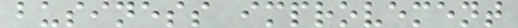business improvement
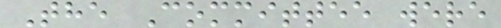The Committee were
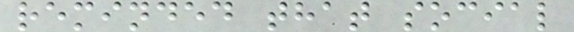reminded that social
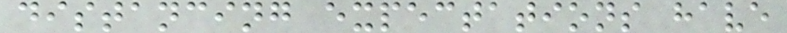distancing expectations have
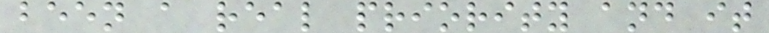been a real priority and it
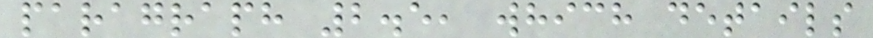paragraph 2.5, which details
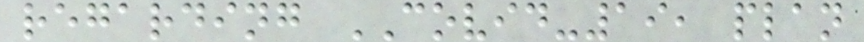regarding COVID-19, plan
